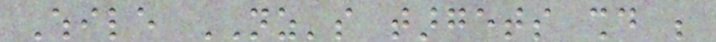While NZ's targets should be
